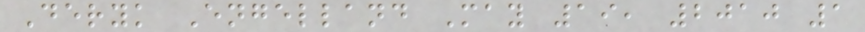Deryk Engelland May 19, 2010 1
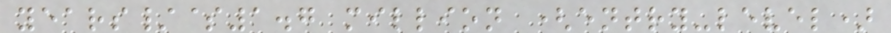years/$1.7 million (entry-level)
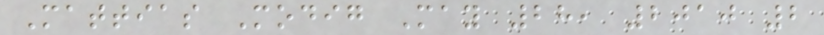Mattias Modig May 28, 2010 2
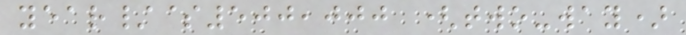year/$500,000 (two-way)
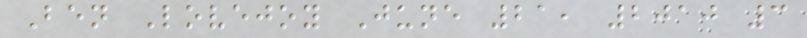Ben Lovejoy June 21, 2010 3
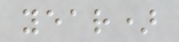year)
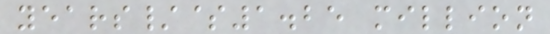years/$1.25 million
